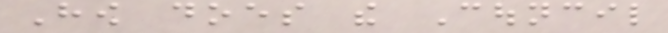How does the Council
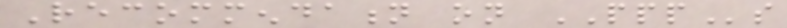Recommendation on PPPs
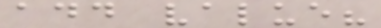add value?
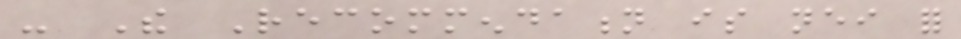- The Recommendation is neither for
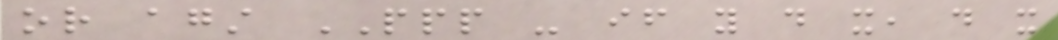or against PPP - if you do it, do it
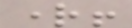right!
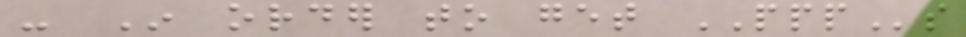- In order to get PPPs
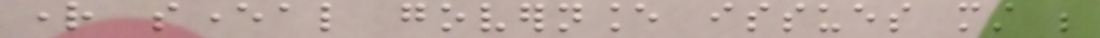right several governance issues must be
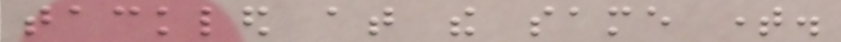tackled at the same time.
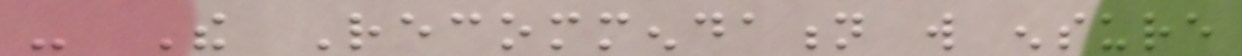- The Recommendation will ensure
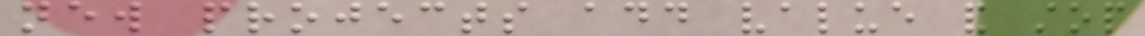new projects add value and stop
